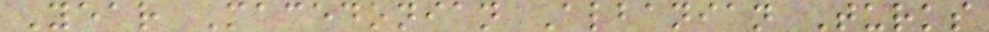Year Macedonian Albanian Turks
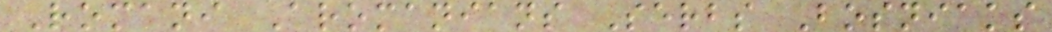Romani Aromanians Serbs Bosniaks
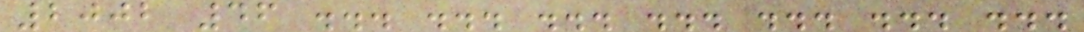2002 46 ... ... ... ... ... ... ...
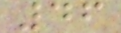46
